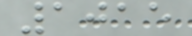1015
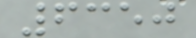6350
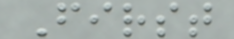First
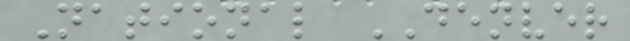National DENVER
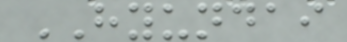HYUNDAI
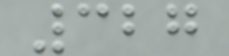327
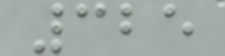325
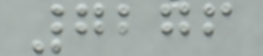7276
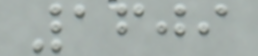1609
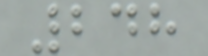248
